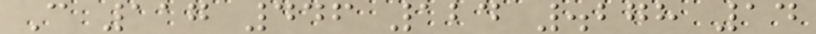C 117 446 124 .278 14
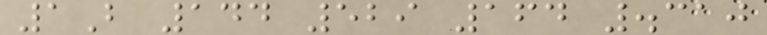1B 144 529 164 .310
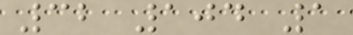32 104 1
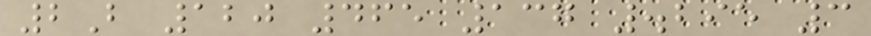2B 120 465 137 .295 3
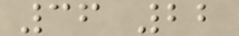36 22
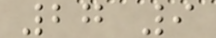27 9
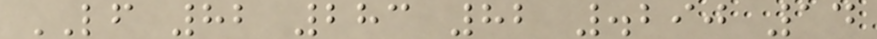LF 82 283 82 .290 14
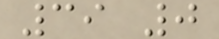39 0
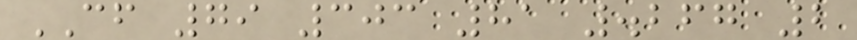CF 79 303 81 .267 2
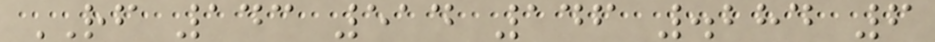RF 143 514 146 .284 6
